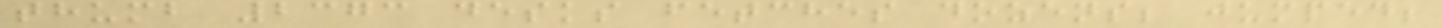thumb 2373 desks fetches dozens; jumped;
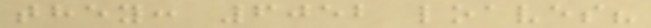they: 6052 loaves?
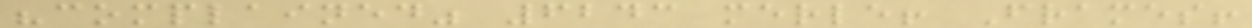"complained" 6243 merle! Frames!
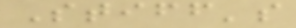Stiff's
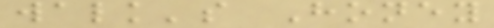walk's Honey
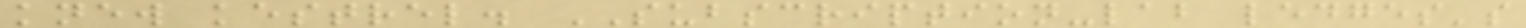knew kestrel. SUBSCRIPTION-lab ledges's
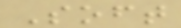Soft
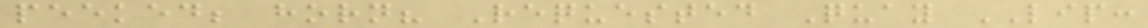peeked; horn? Requested Quay LIP:
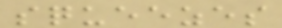squeezes
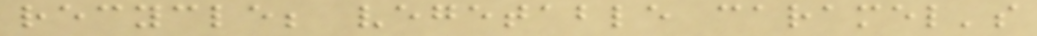recycle; vegetable caramel's
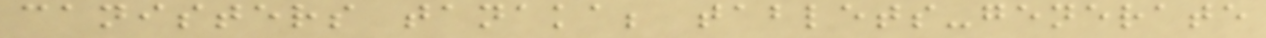canisters tanaka; tablets-generate
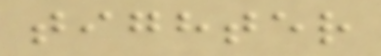tighter
